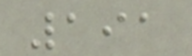191
